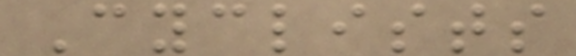Cyclists
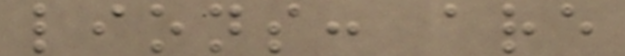lions: are
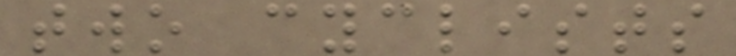two cyclists
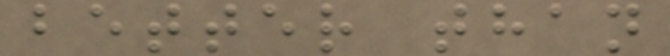better than
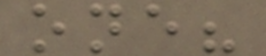one?
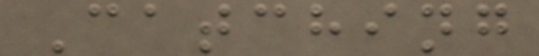Catching
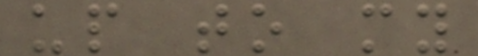up to my
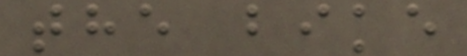the bike
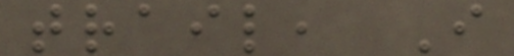trail, I
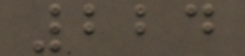224
